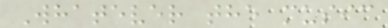Whatever the music
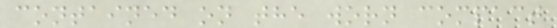contained on the worn compact
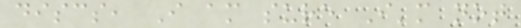discs, I am sure I'm not
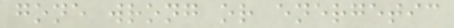gone wrong or energetic
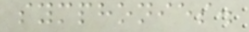symphonies.
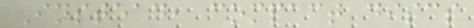Instead, compact discs
